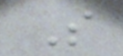S
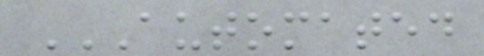AUTOMATED
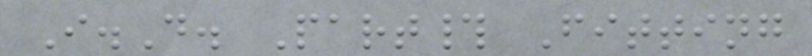I.D. Part# Fitting
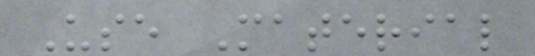Use Material
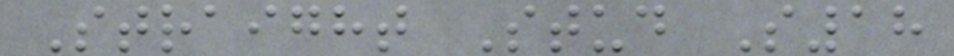Straight Stud S18
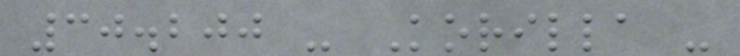30.200 - Korilla -
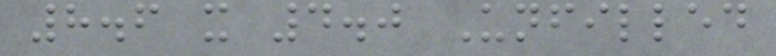8.6 x 4.0 Unfilled
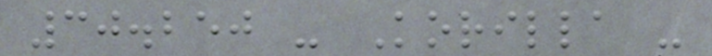30.250 - Korilla -
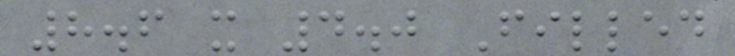8.6 x 4.0 Filled
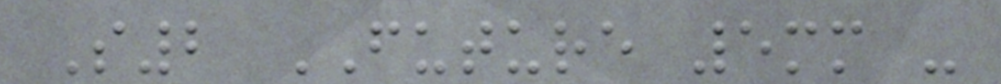S2 FUTURE 5mm -
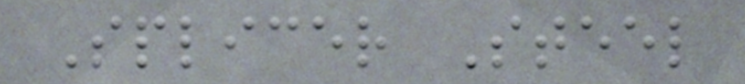Splicer Steel
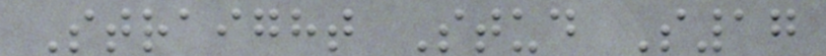Straight Stud S17
